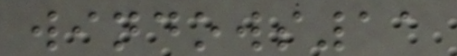windows11
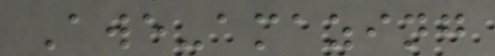Awe-amazing
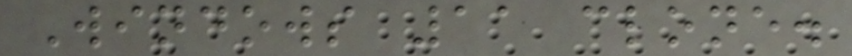Windows 11 clone.
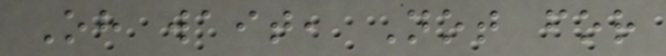Oh wait, Not for
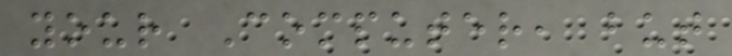your Computer, but
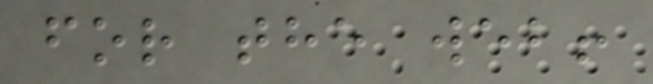for the web!
